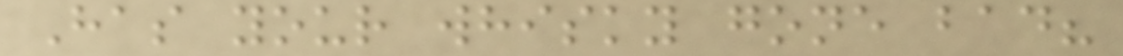Has your whisky gone bad?
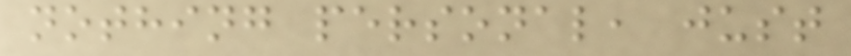nothing personal, just
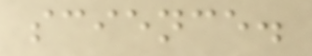science.
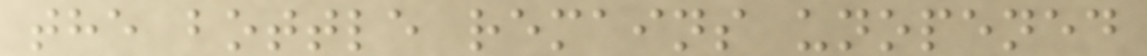the bottle remains unopened
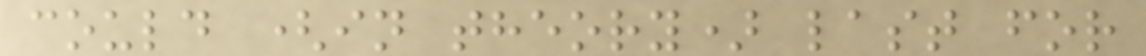could (in theory) last for
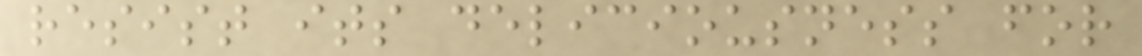resist its deliciousness for
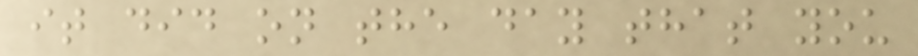it did on the day that you
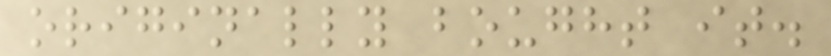originally bought it.
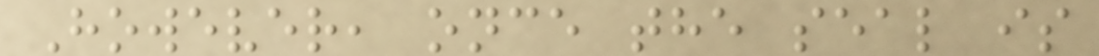However, once the seal is
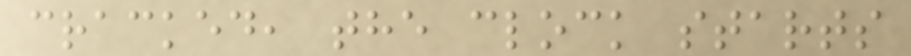cracked, the clock starts
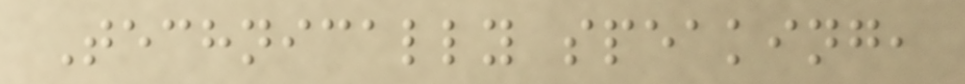Technically speaking,
